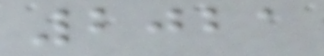2021
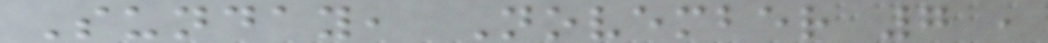Sunday, November 7 ,
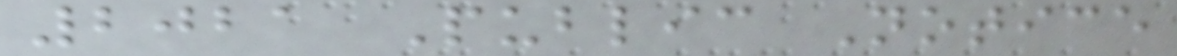2021 Public Notice
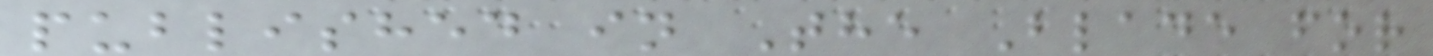published in The Blade for
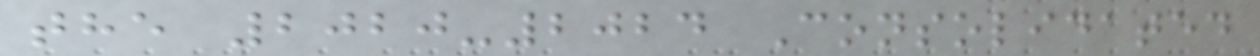the 2020-2024 Consolidated
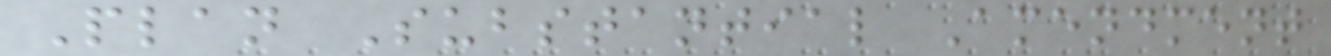Plan Substantial Amendment
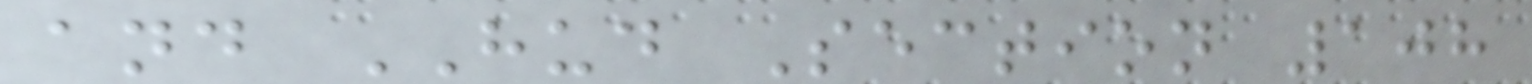and HUD Section 108
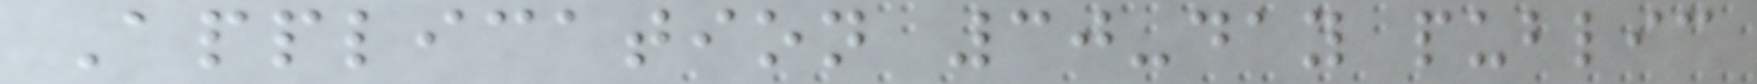Application 30-day public
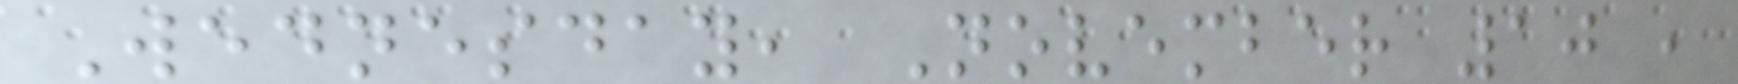Wednesday, November 10 ,
